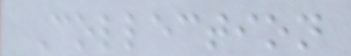Collection
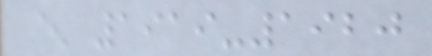^ 1919-1920
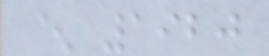^ 1920
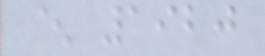^ 1920
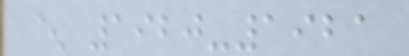^ 1920-1921
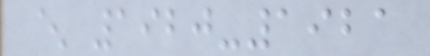^ 1920-1921
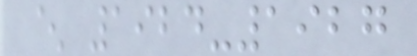^ 1924-1927
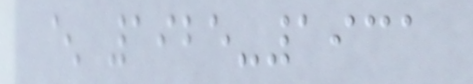^ 1925-1931
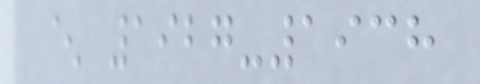^ 1927-1938
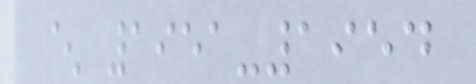^ 1951-1954
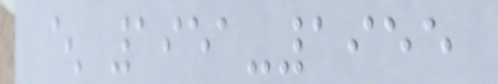^ 1951-1955
